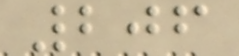206
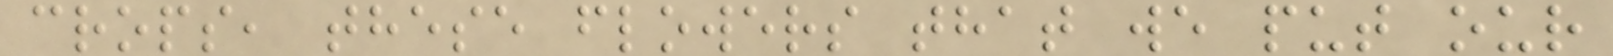crops, these flowers that we put our
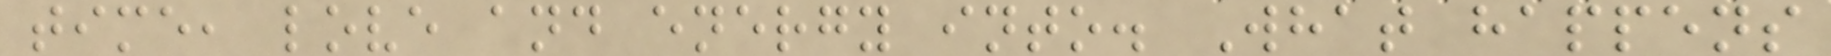time, love and energy into. What happens
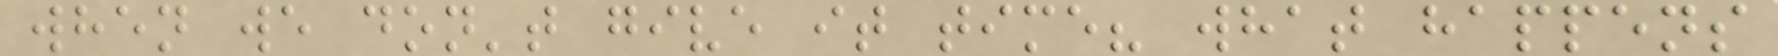when we don't give it time? what happens
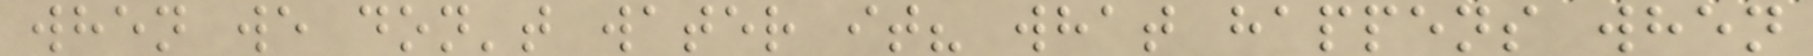when we don't water it? what happens when
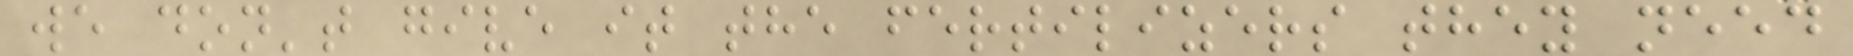we don't give it the fertilizers they need
